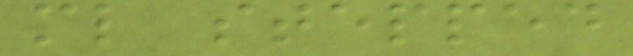ml stepped
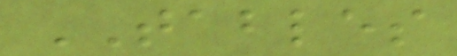TABLES
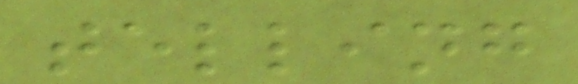telling
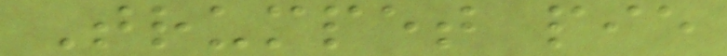Trumpet pie
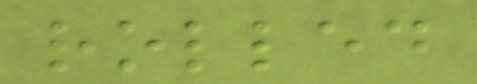rolled
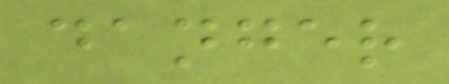danger
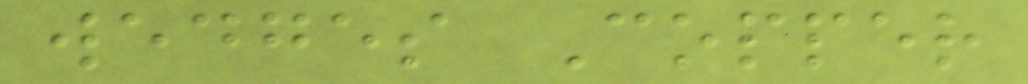wedges Copper
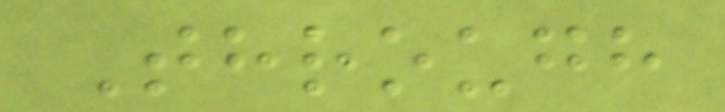Through
